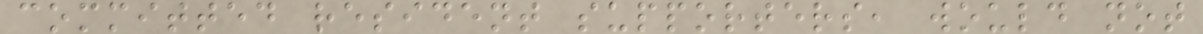committed resident supporters, would not
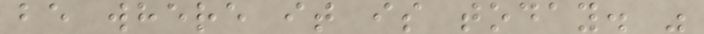be where it is today. "
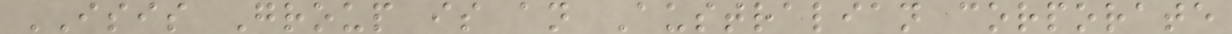ISIS Group is an Australian corporate
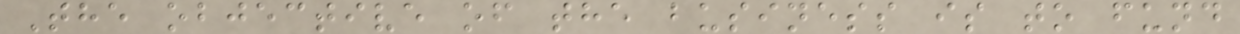The objective of the business is to fund
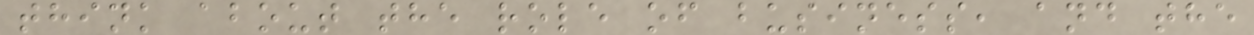think about the role of business, and the
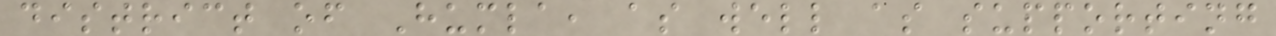district of Humla, as well as supporting
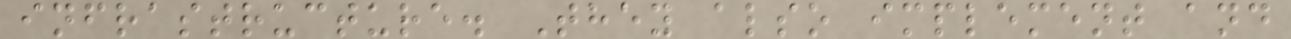infrastructure. They also implement and
